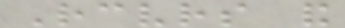Receivers and
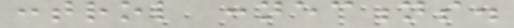control connections.
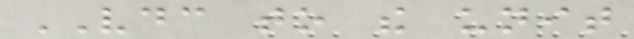VDC to the unit
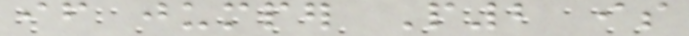if jumper P2 is
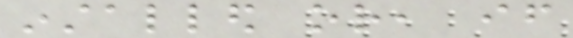installed or, if
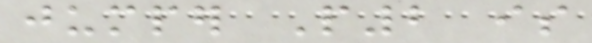jumper P2 is
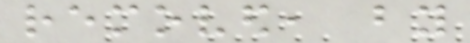removed, by
